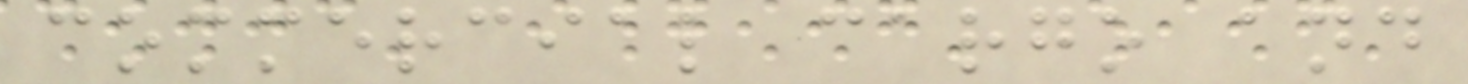commercial cargo and
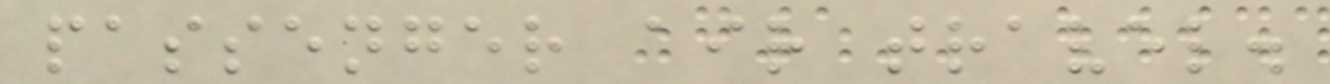passenger air travel.
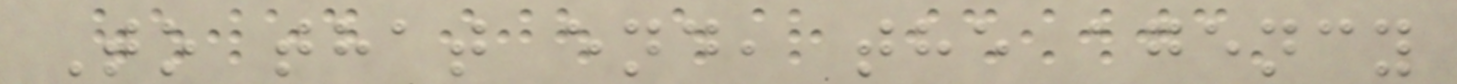To that end, the agency
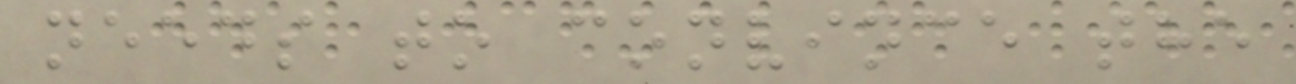needs to convince the
